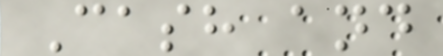Cash and
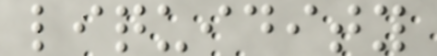liquidity
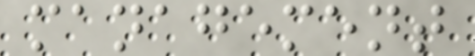management
